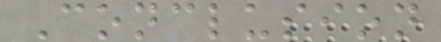Conclusion
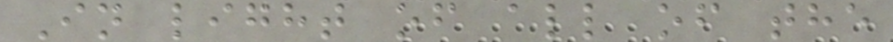In light of all of the
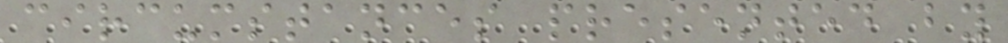circumstances presented by
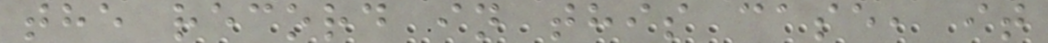the record in this case, it
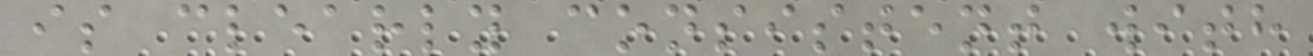is clearly consistent with
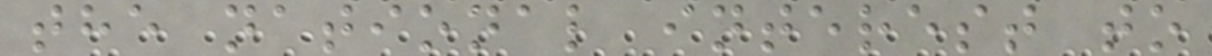the national interest to
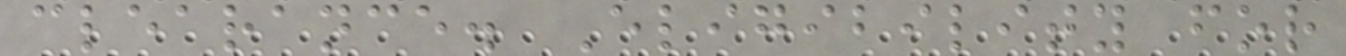clearance. Eligibility for
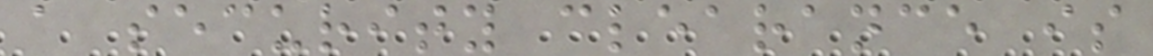a security clearance is
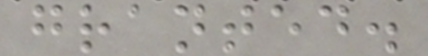granted.
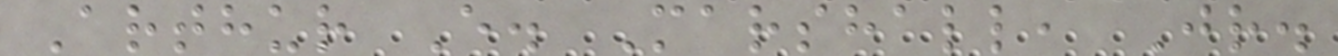Arthur E. Marshall, Jr.
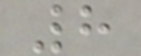8
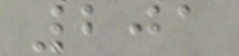201
